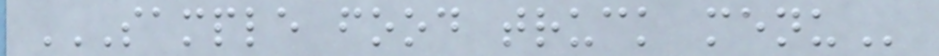SAMPLE FOOD TRUCK MENU
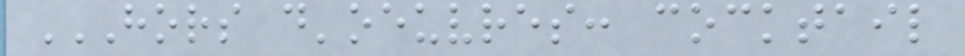HORS D'OEUVRES: COCKTAIL
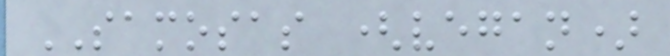SAMOSAS (vegan)
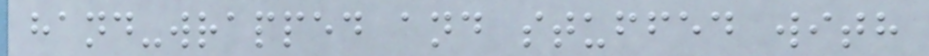hand-wrapped and stuffed with
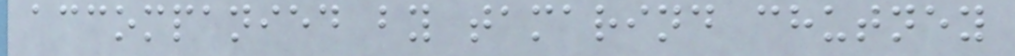accompanied by tamarind chutney
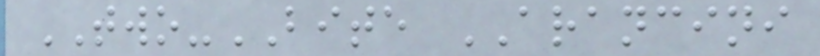TWO-BITE ARANCINI
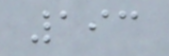193
